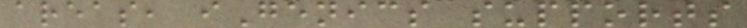areas, iGenics supports
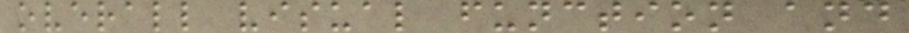overall visual function and
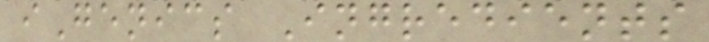iGenics Ingredients
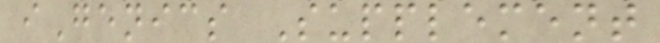iGenics Supplement
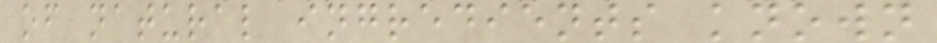of natural ingredients known
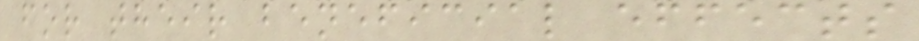for their beneficial effects
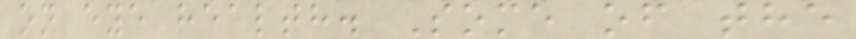on eye health. Some of the
